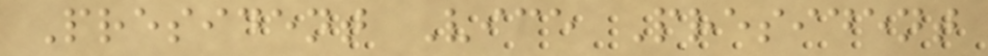President Vice President
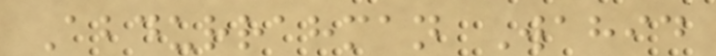Abdurrahman Wahid
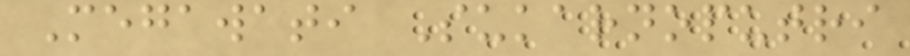Megawati Sukarnoputri
